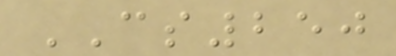CS250
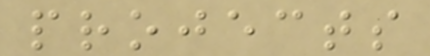projects
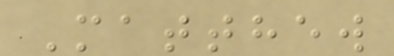Matthew
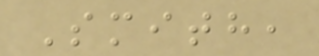Smith,
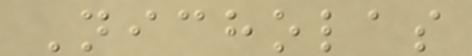Nicholas
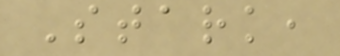Stark,
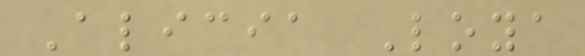Alicia Loya
